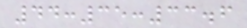44:35:33.6
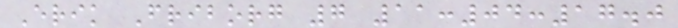Erik Friborg 7 11:04:17.0
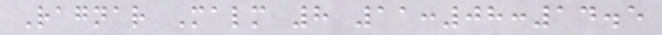Ragnar Malm 8 11:08:14.5
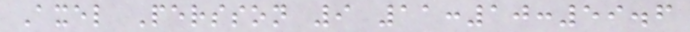Axel Persson 9 11:10:59.6
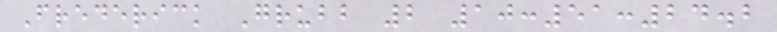Frederick Grubb 2 10:51:24.2
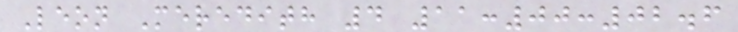Leon Meredith 4 11:00:02.6
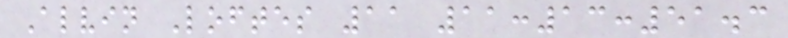Alvin Loftes 11 11:13:51.3
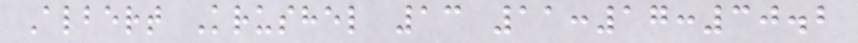Albert Krushel 13 11:17:30.2
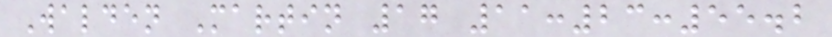Walden Martin 17 11:23:55.2
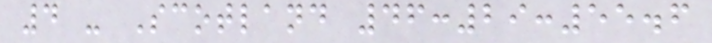4 - Scotland 46:29:55.6
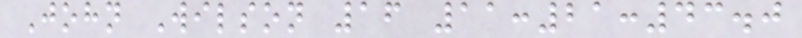John Wilson 16 11:21:43.0
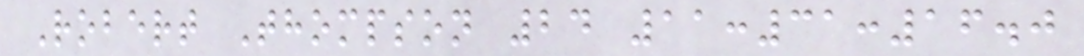Robert Thompson 24 11:31:16.0
